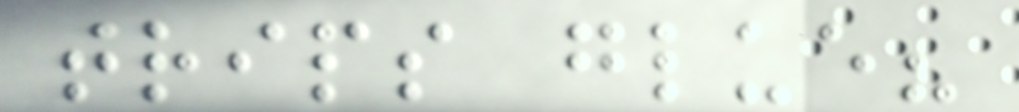trips glue?
